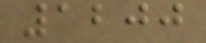1200
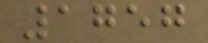1757
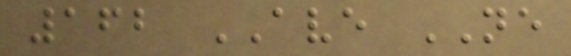162 AVE NE
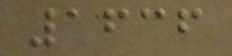1636
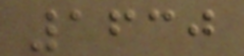1630
